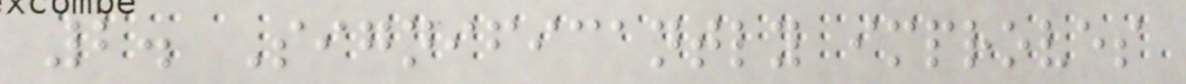2. Significantly improves
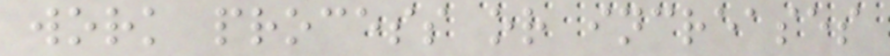work process or increases
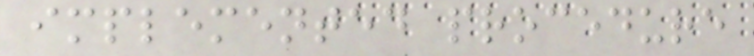implemented procedure
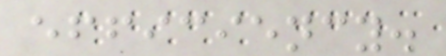efficiency.
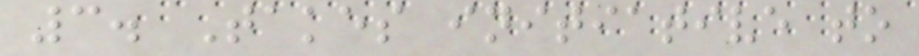3. Takes initiative to
